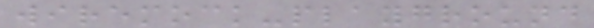wiremock-playground
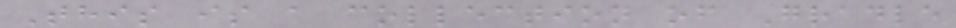This is a collection of Gradle
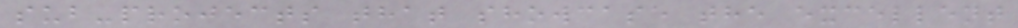sub-projects that showcase the excellent
